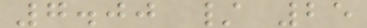7.00 / 25
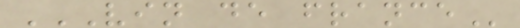VIN DE FRANCE
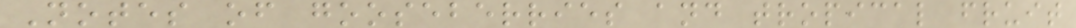Notes of gooseberries and tropical fruit
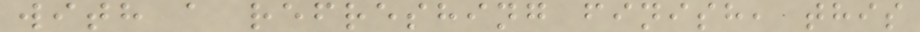with a refreshing finish, this
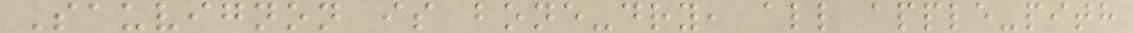Sauvignon is bone-dry, all apple-pith
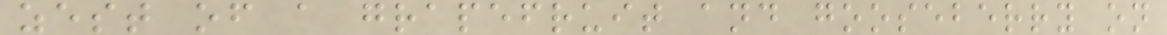zest of a grapefruit and gooseberry on
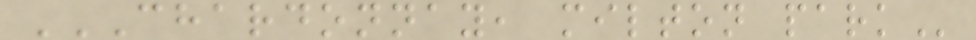CHARDONNAY, MILTON PARK
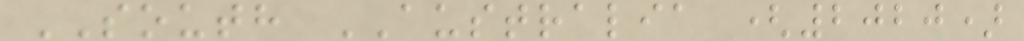SOUTH AUSTRALIA (2020)
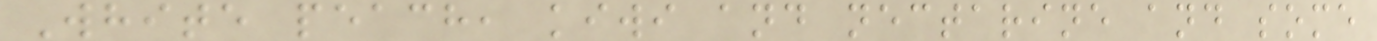White peach, kiwi and nectarine and some
